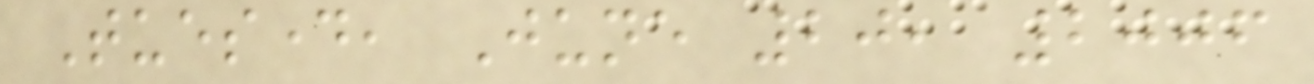Tuesday, June 20, 2006
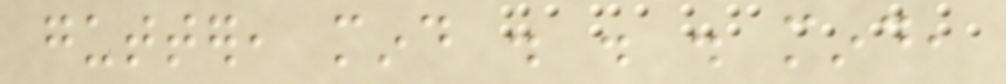gutter, mind . . . mind,
